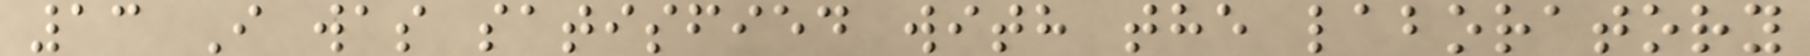13 I was satisfied with the laboratory
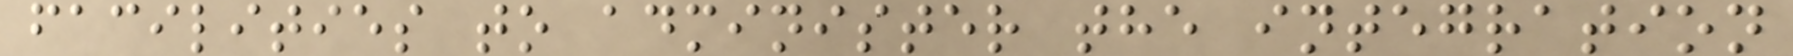facilities to administer the integration
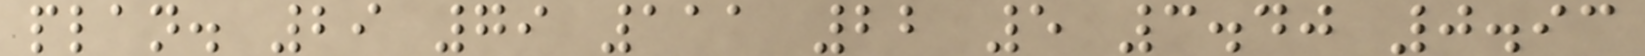plan. 29 79 111 22 5 3.40 0.93
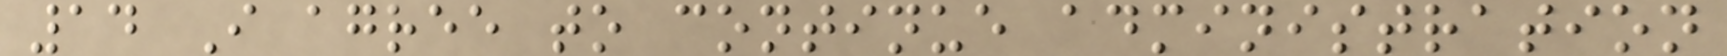14 I agree to continue administration
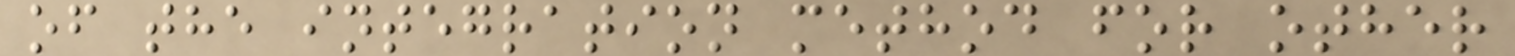of the integration method for other
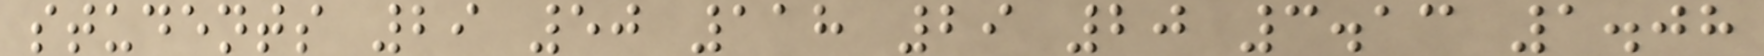students 29 50 118 29 20 3.13 1.08
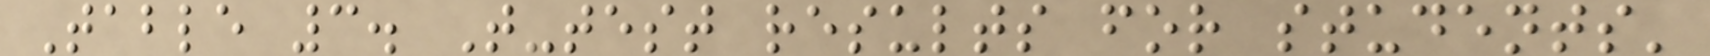Table 3. T-test results for students'
